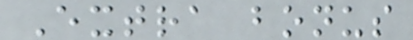Extra bonus
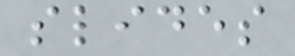slides
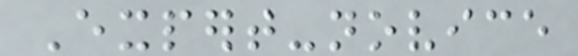Expert-novice
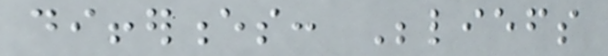differences: Beliefs
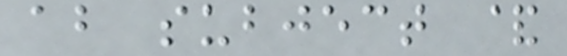about subject &
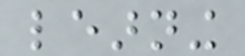learning
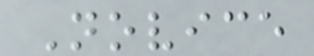Novice
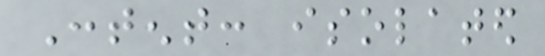Content: isolated
